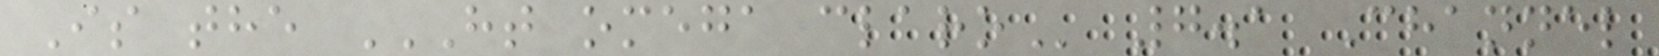Is the HT OMEGA CLARO 7.1 Channel
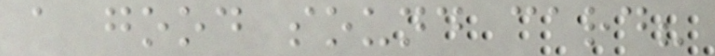a good sound card?
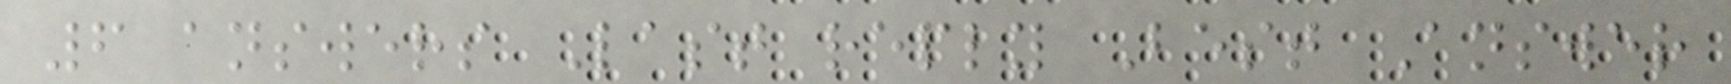6 answers Last reply Best Answer
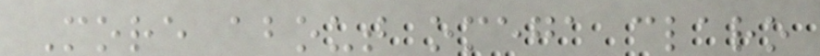More about omega claro
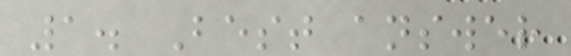1. Best answer
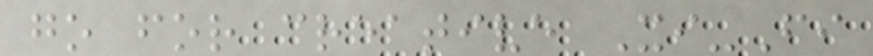go for creative Xi-Fi
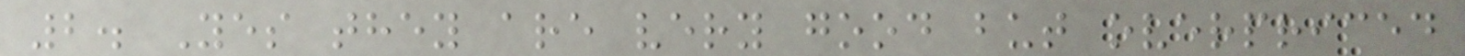2. Yes they are very good but overpriced
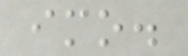imo.
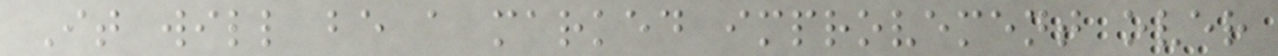It will be a marked improvement over
